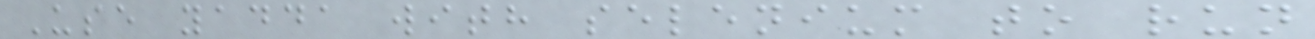Use yadda with selenium to run
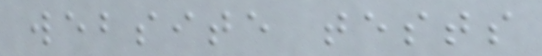website tests
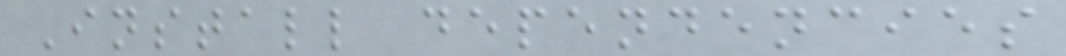Install dependencies
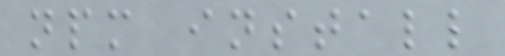npm install
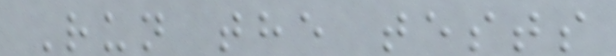Run the tests
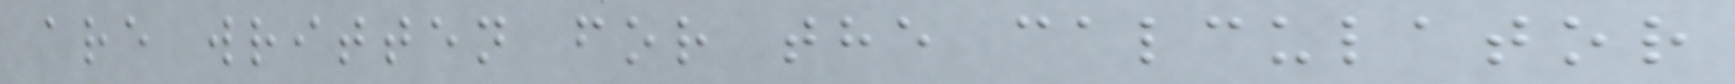are written for the calculator
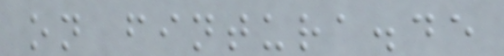on fintura.de
